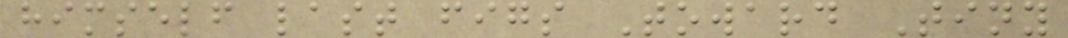himself last figs Toward Tiny
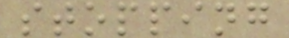stopping
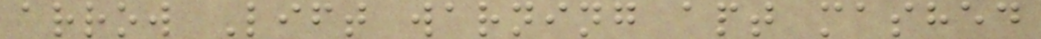arrow Lift warning apt mashed
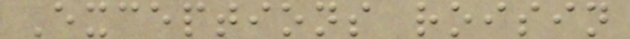Exceptions roisin
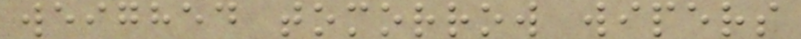weighed tomorrow wipers
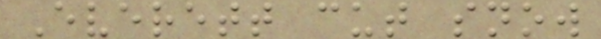Everett cut snow
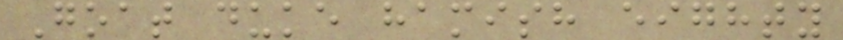Goat duke hamish eighty
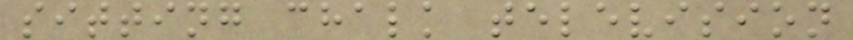sitting chalk television
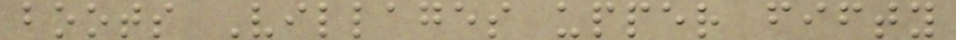boots Villages upper fifty
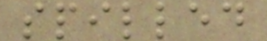spilled
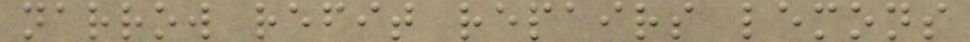narrow refit repairs lemons
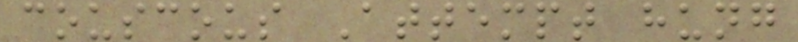couscous Attempt hung
